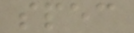spec
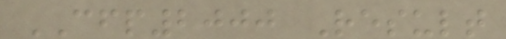CFP2000 Result
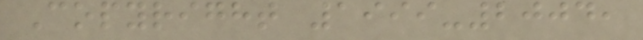Copyright 1999-2004,
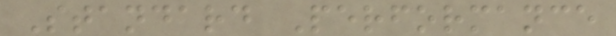Standard Performance
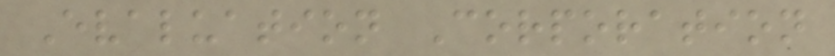Evaluation Corporation
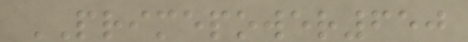PRIMEPOWER650
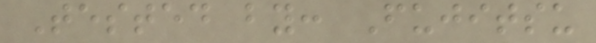Tested by: Fujitsu
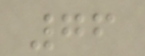76
